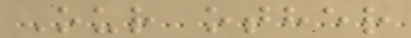Our other
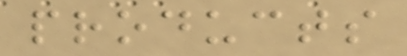products
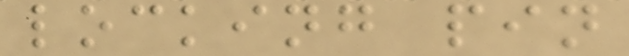locking pin
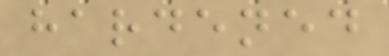hardened
